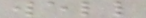well
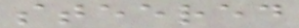steered
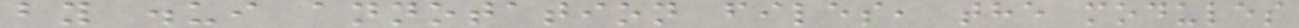by .ui annotation files, the modules
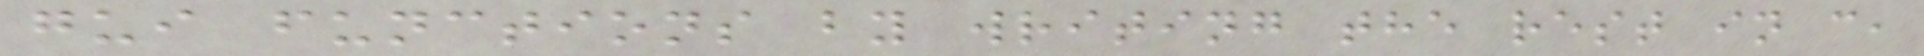gui functions by writing the rest in c,
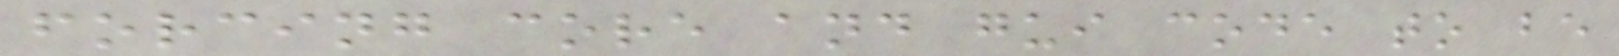forcing core and gui code to be
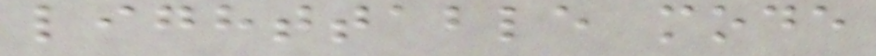lighttable mode
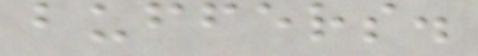buffers.
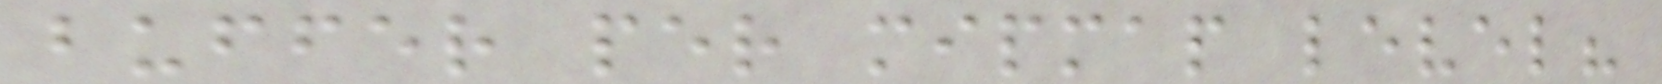buffer per mipmap level?
